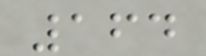164
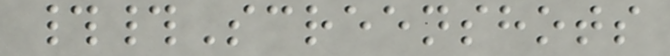##Screenshots
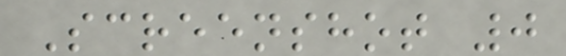Screenshot 0
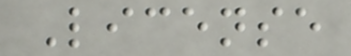License
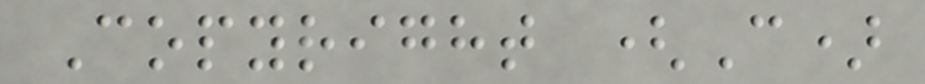Copyright (C)
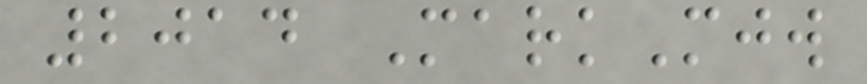2014 MarkMjw
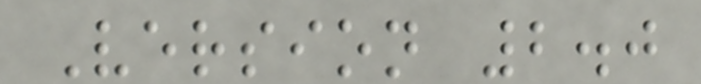Version 2.0
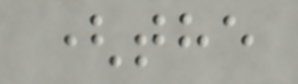(the
